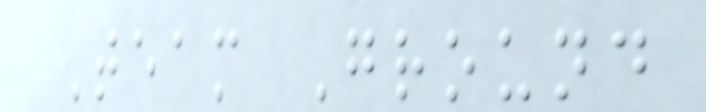Team Ground
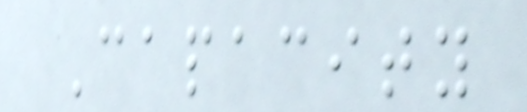Capacity
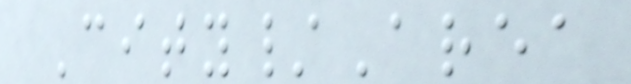City/Area
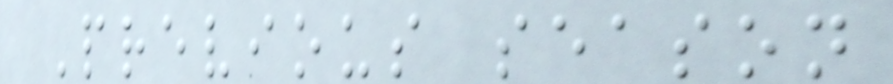Previous season
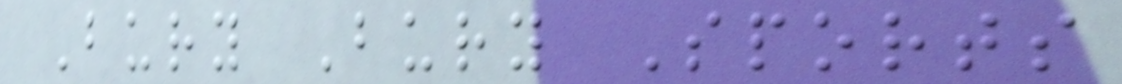Bury Bury Sports
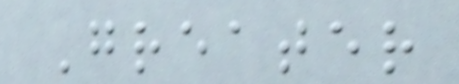Greater
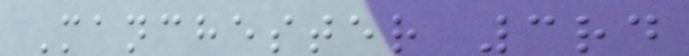Manchester 3rd
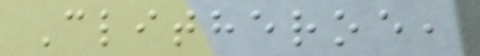Clitheroe,
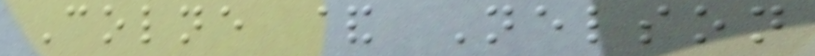Colne & Nelson
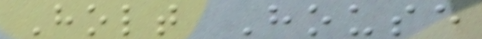Holt House
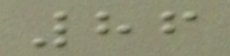86
